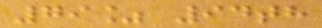79% 94th
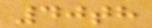40th
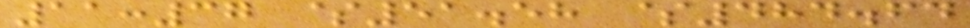11:37 $51.58 $484.64
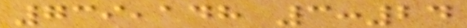739,148 3:24
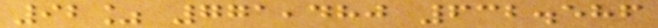92% 771,480 632.586
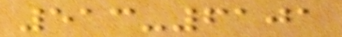513-6101
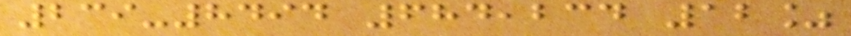239-8494 684,234 12%
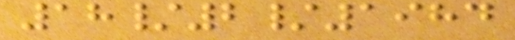18/2/1984
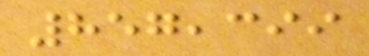857,399
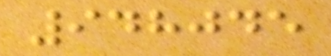948045
